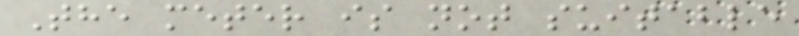The meter is not suitable
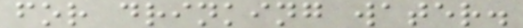for drinking water.
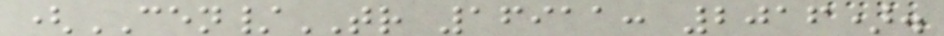(CEN/TR 16911: 2016).
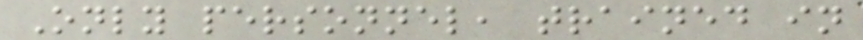Only personnel, trained in
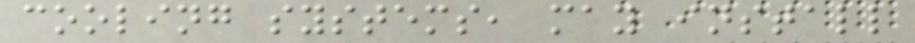cooling systems, may install
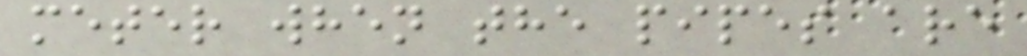meter when the pipes are
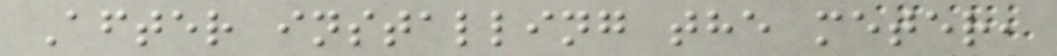After installing the meter,
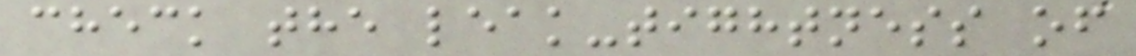check the leak-tightness of
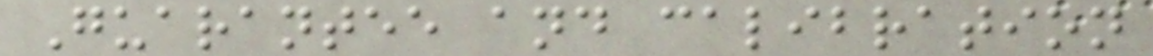Guarantee and calibration
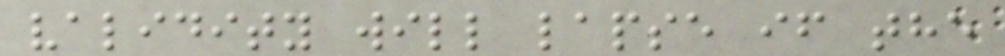validity will lapse if the
